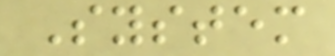System
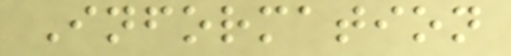Information
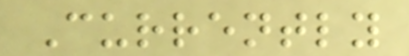Currently
